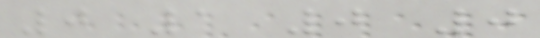0 1 0 0
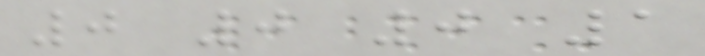0 0 0 1
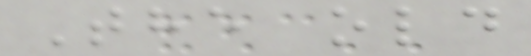The old
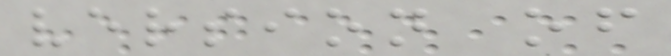version of
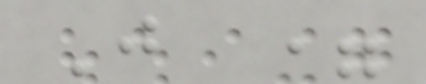J =
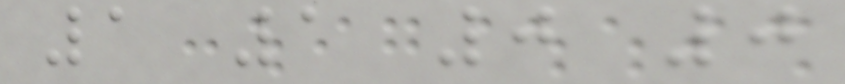1 1 0 0
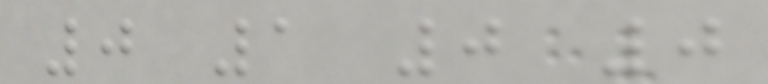0 1 0 0
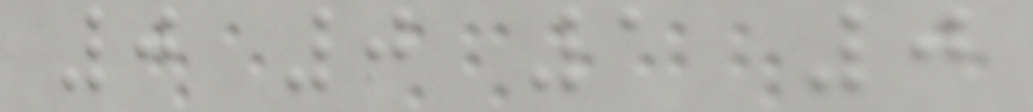0 0 1 0
